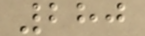280
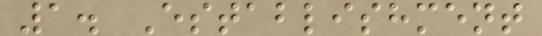1. Establishment
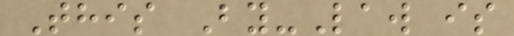This By-Law is
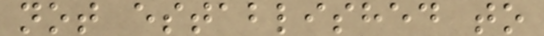not established to
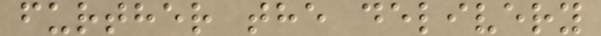further the delivery
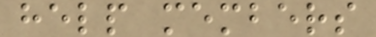help members
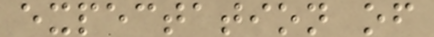expectation of
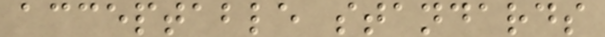acceptable standards
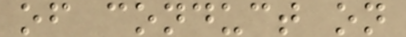of conduct on
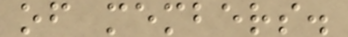of members.
